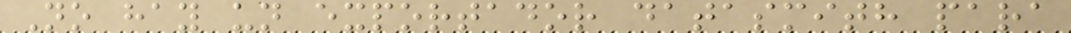No hay un exportador datasmith para
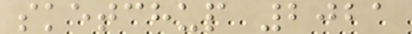sketchup 2021
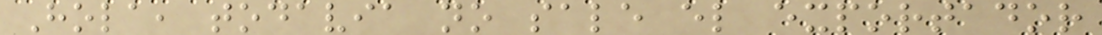Hola, todavia no sale el exportador
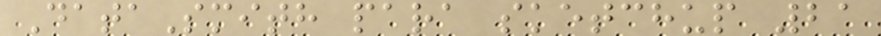DataSmith para sketchup 21
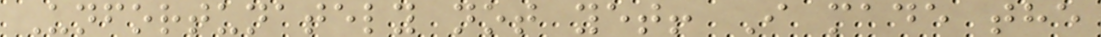Unfortunately not yet! I made the
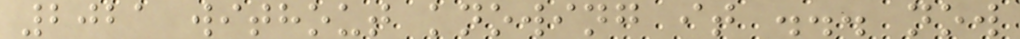2021 without knowing it ... now
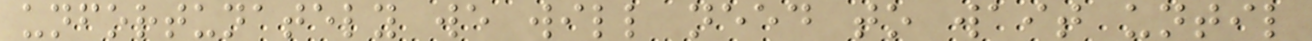unfortunately we will need to wait until
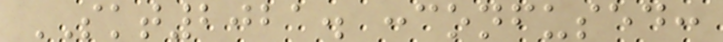SKT2021. :confused:
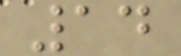14
